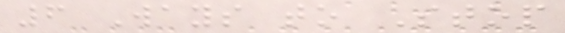6 Ways to Stop
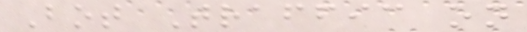Bot Traffic on
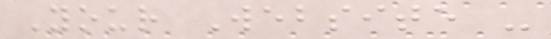Your Website -
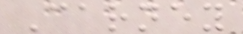Carney
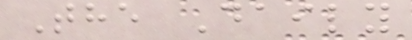The Daily
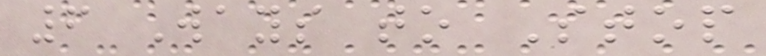6 Ways to Stop
